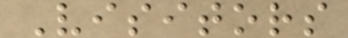Visitors
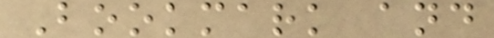Bookmark and
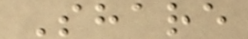Share
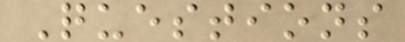Questions
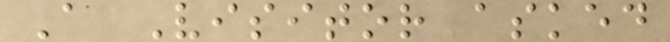A Visitor asked
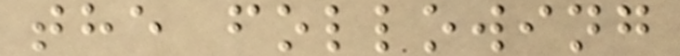the following
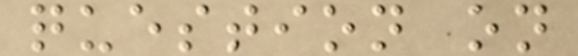question on
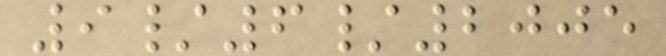9/6/2005
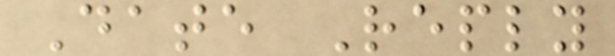Date Reply
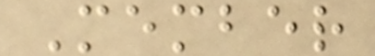Member
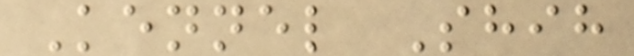Kennel Shih
